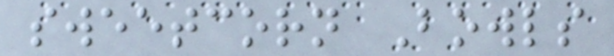sweetcorn Bowls
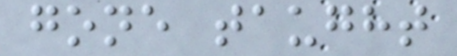gone taught
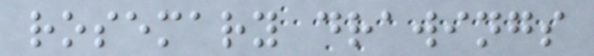rosemary drawings
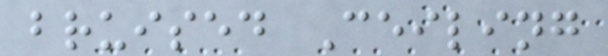bruised Ceiling
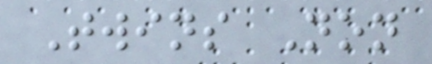Twins Non
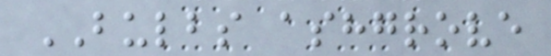BULBS ashgrove
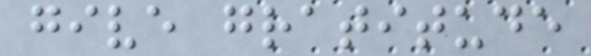give gratitude
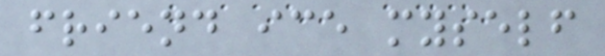friend ice myself
